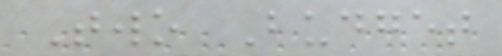Two Budget
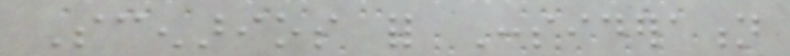Scenarios for Consideration
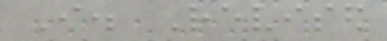I. Revised
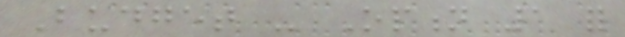Budget - Option 1 for
